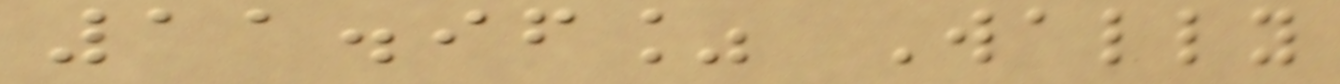11.96% Wally
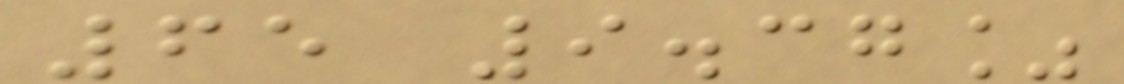65 9.37%
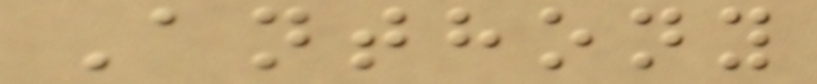Anthony
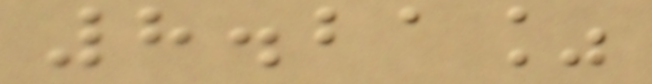8.21%
